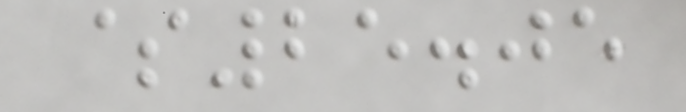$25.05
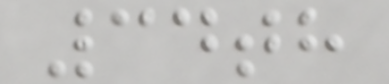34th
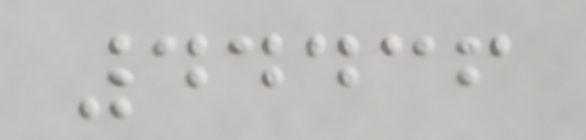44436
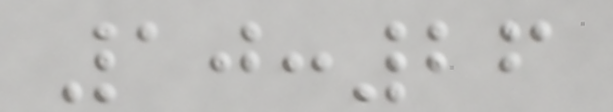10:26
